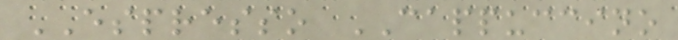ESPRESSO CAPPUCCINO
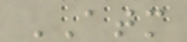ATM
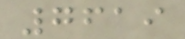7619
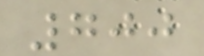700
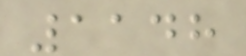1148
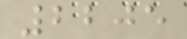2205
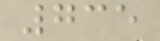735
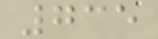735
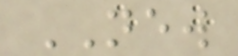NEW
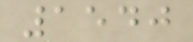1540
